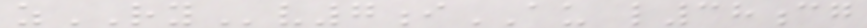zRYv7iAU l38cg
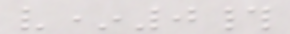v*0#
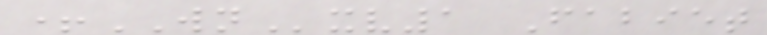+WNxv1 Fabiet
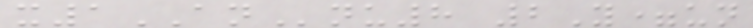x1ANnu8 2Y=un
